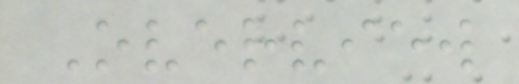Overview
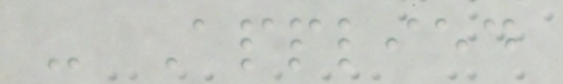- Applied
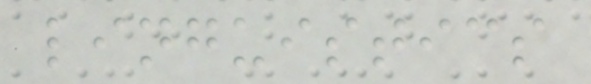linguistics
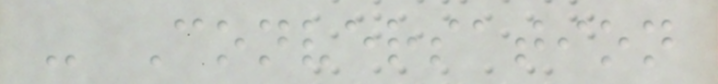- Conversation
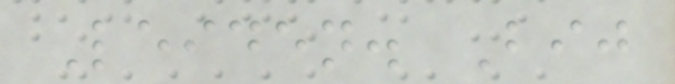Leiden. Bij
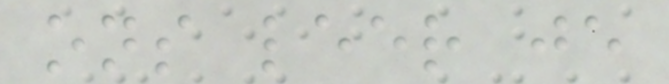ons leer je
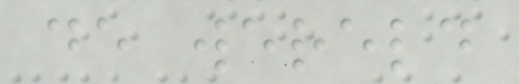de wereld
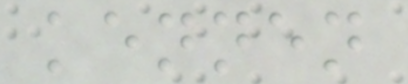kennen
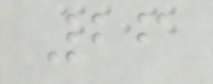26
